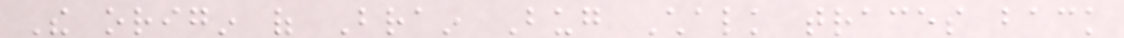The origin of Brain Bug Chalk traces back
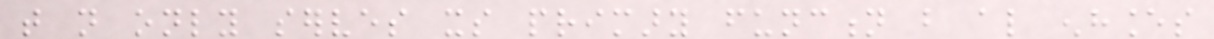that not only serves its primary function but also enhances
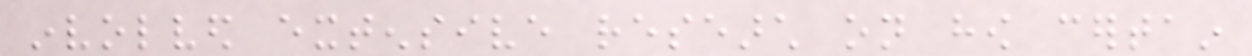involved extensive research on how certain
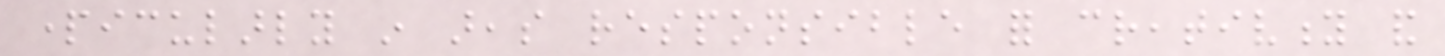particularly in areas responsible for creativity and
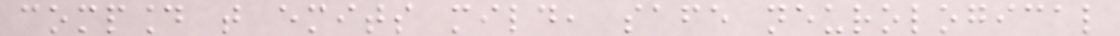compound that emits mild, safe neurological
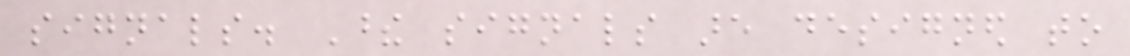signals. These signals are designed to
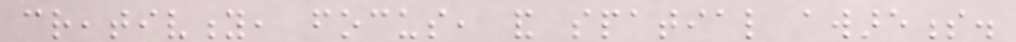creativity, focus, and spatial awareness.
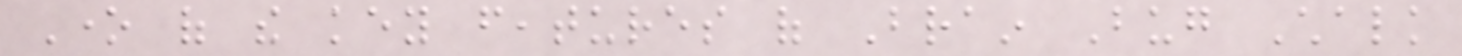One of the key features of Brain Bug Chalk
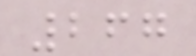267
